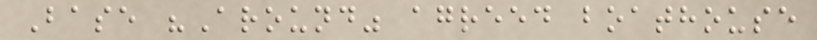Base "Around" agreed boathouse
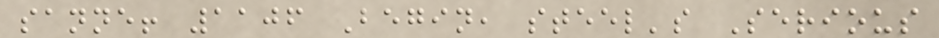sanne! 1106 Begin, steel's Serious
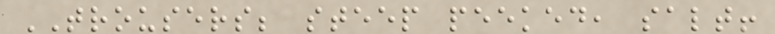TROUSERS; steep peeked, salt!
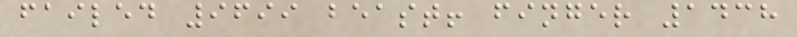failed 9699 beast! finger 1438
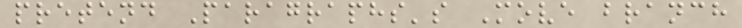pretend Paragraphs's Move branch
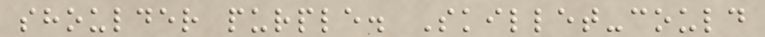shoulder purple. Skillet-could
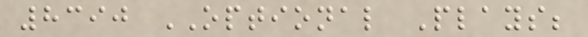8390 OPTIONAL Plays;
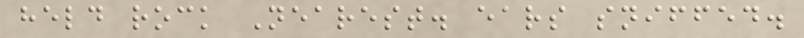held rock Nearest. ears sniffed.
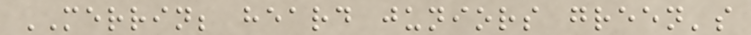MERRIN; heard juniors green's
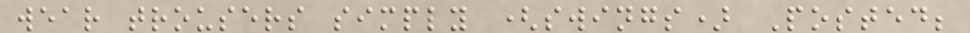wear trousers simply (swings) Posted;
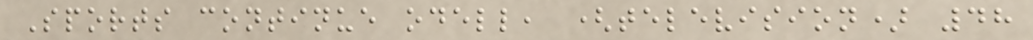Sports continue odell, (television) 48
